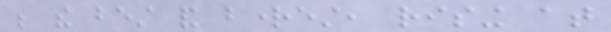be the best and brightest, rising at
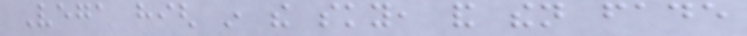Vega high in the sky, and then fade
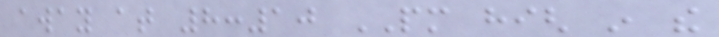away at 8:10 PM high in the
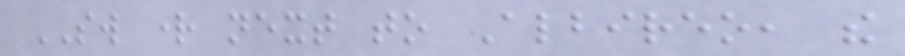SW right next to Albireo, the
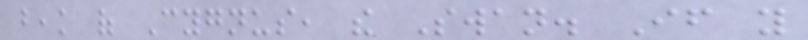beak of Cygnus, the Swan. If you
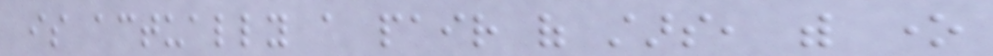is actually a pair of stars, with one
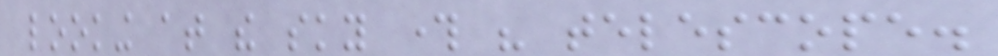looking at the sky through his telescope.
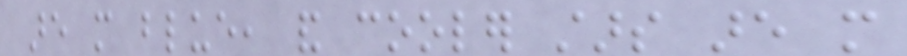are more blue, and cooler stars are more
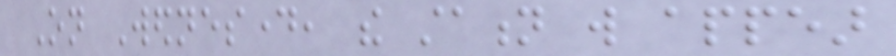On Wednesday, the station will appear
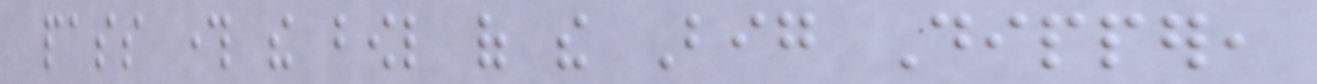pass through the bowl of the Big Dipper,
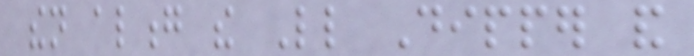then along the Little Dipper and
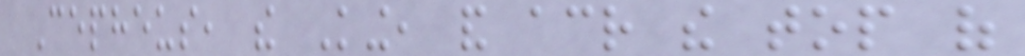Cepheus, the King, and across the top of
